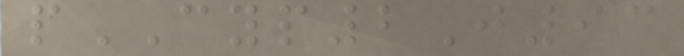pCYP2J93
